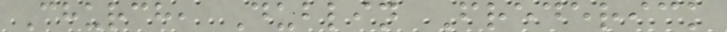Church, Dublin Frederick
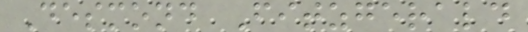Desmond Fitzgerald
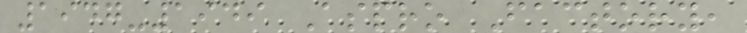1947-1949 Aspro Factory,
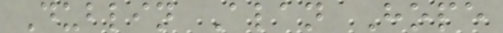Dublin Alan Hope
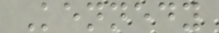Kennedy
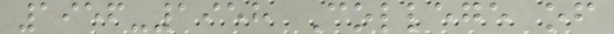1956-1958 College of
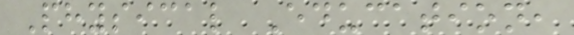Physical Education,
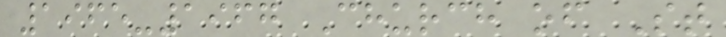1965-1967 Church of St
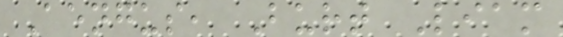Aengus, Burt Liam
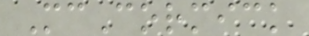McCormick
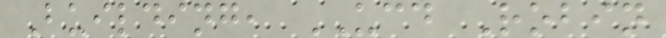Building, UCD Robin
